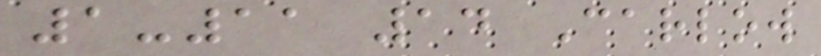1-11 14 Carlow
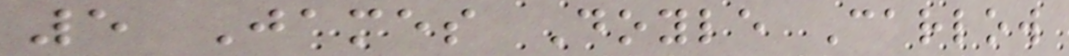5 James Doyle Carlow
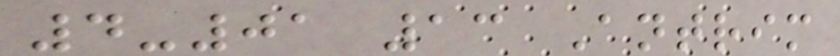4-01 13 Antrim
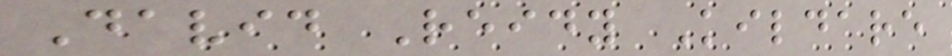David Reidy Kildare
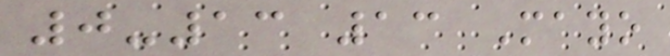0-13 13 Mayo
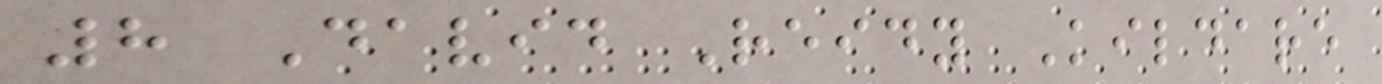8 David Reidy Kildare
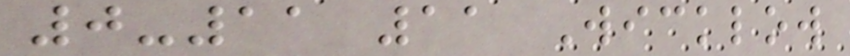0-11 11 Wicklow
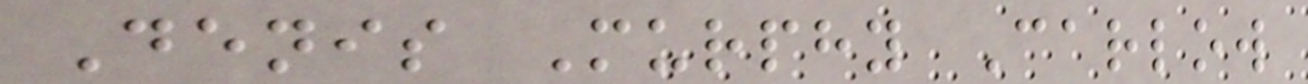Denis Murphy Carlow
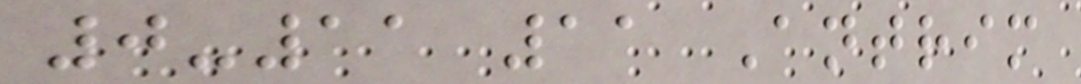0-11 11 Antrim
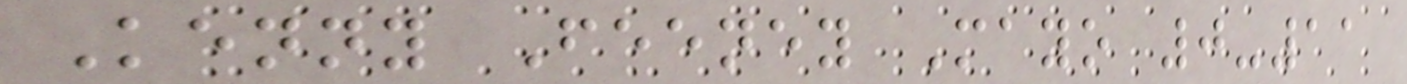Kenny Feeney Mayo 0-11
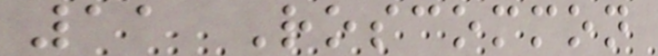11 Roscommon
